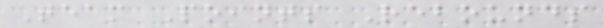Team Points Rebounds
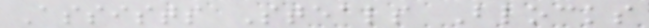Assists Steals Blocks
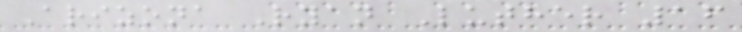Arizona Ryan Luther 16
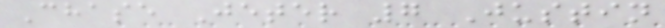Chase Jeter 7 Justin
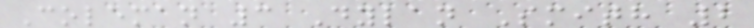Coleman 3 Dylan Smith 2
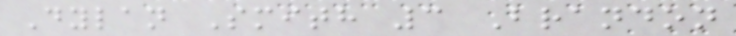Dylan Smith 3 Brandon
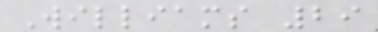Williams 29
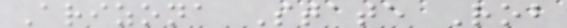Arizona State Rob
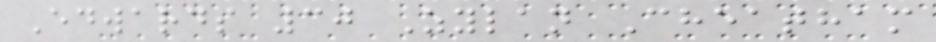Edwards 30 Zylan Cheatham
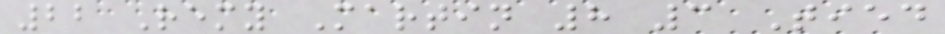22 Remy Martin 8 3 Tied
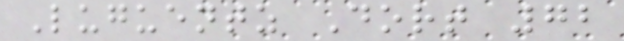Luguentz Dort 72
